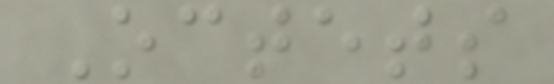Octets
